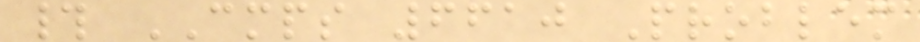# CMPS 6610 Problem
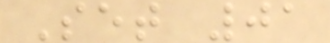Set 01
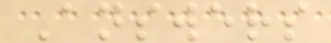Answers
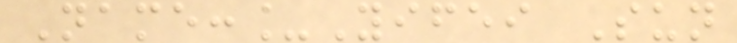Name:_Yifei Sun
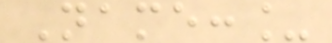Name:_
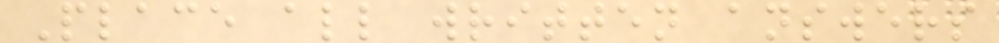Place all written answers
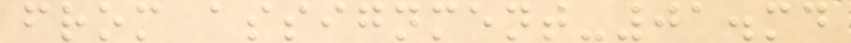from assignment-01.md
